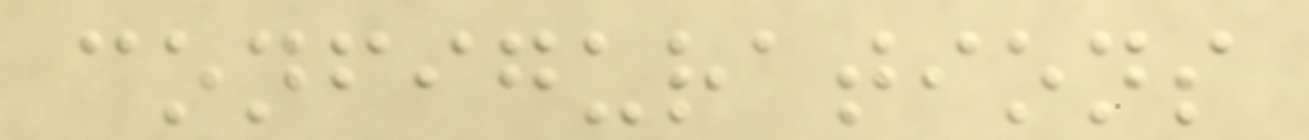configurations
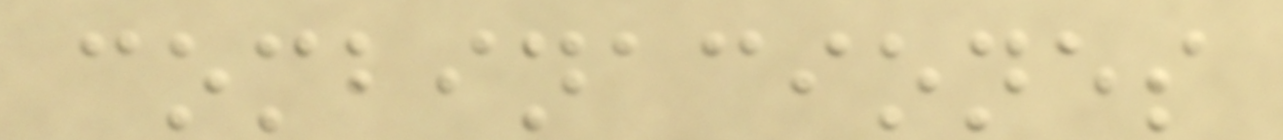combinaciones
